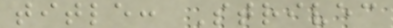title: Strivec
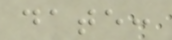date:
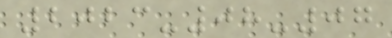2023-08-07
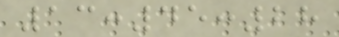13:45:28
